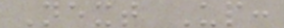Next Up:
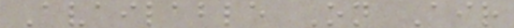Available On Air
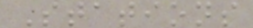Stations
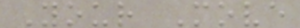Your Move
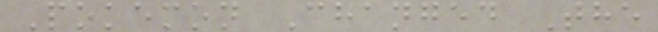Pokemon Changed The
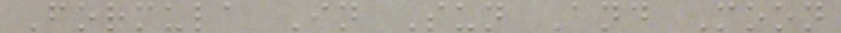Formula In Sun And Moon
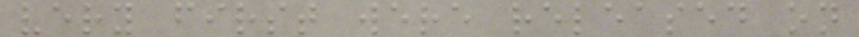very first were released on
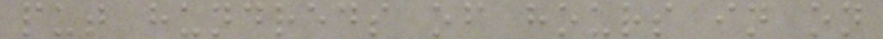put hundreds of hours in on
